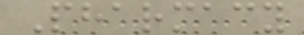Pharmacy
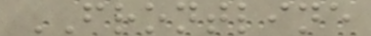FRONTLINE
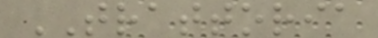TRATTORIA
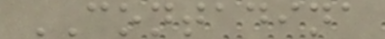CONTADINA
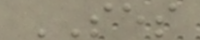SES
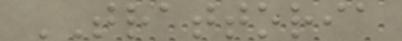TRATTORIA
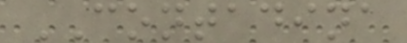CONTADINA
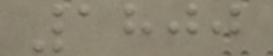1800
